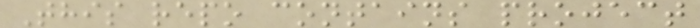This repo contains project
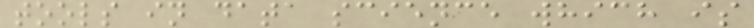tools in data science which is
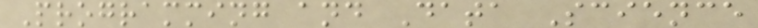Programming and Data Science
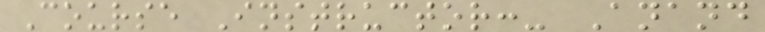Course Instructor:- Anand
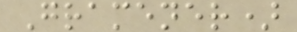Gramener)
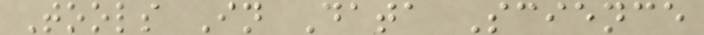Tools In Data Science
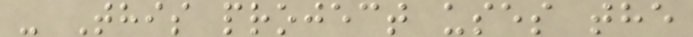- This project uses the
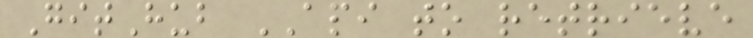GitHub API to retrieve
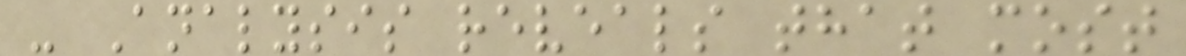- Analysis reveals that most
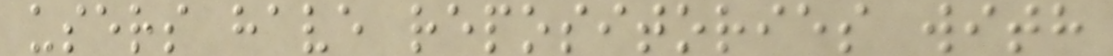users have repositories with
